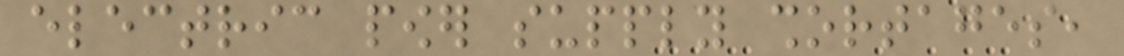electric power supply shortages,
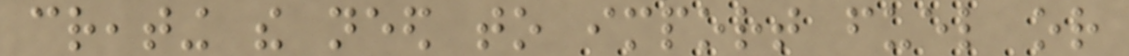creating the need to import fuel or
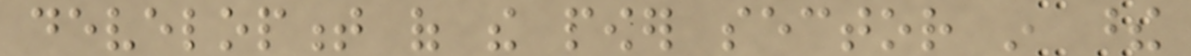development of the power sector in these
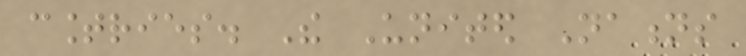countries. The United Nations
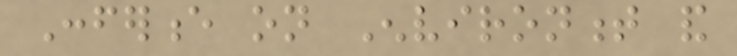Conference on Environment and
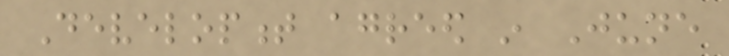Development agreed in June
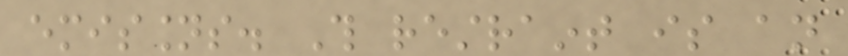emissions. This restraint is an
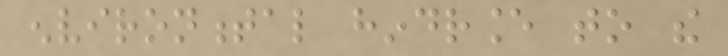environmental hindrance to the
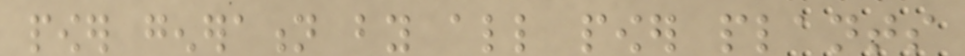power generation by all power plants
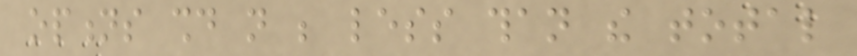options should not be less than the total
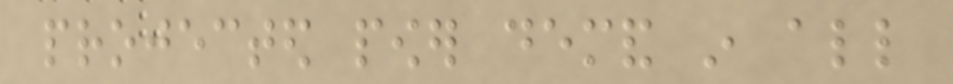projected power demand in all
